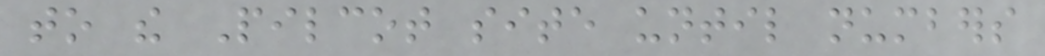to the Pilcot site until numbers
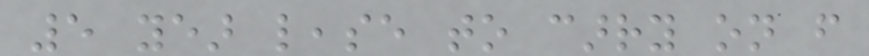5 year lease to carry on from
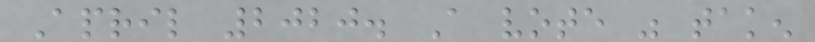April 2020. A vote was taken
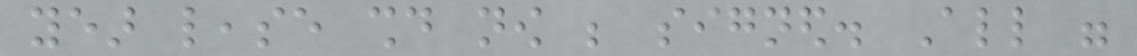year lease should now be signed. All were
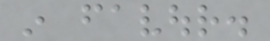in favour.
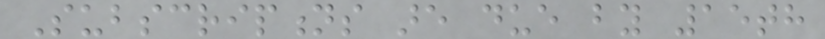Subscriptions are due by 15th
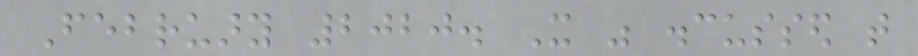February 2020. It was discussed that
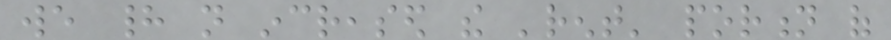we had not increased the 'rent' portion of
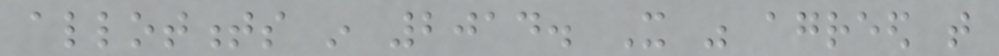allotments in 2014. It was agreed that
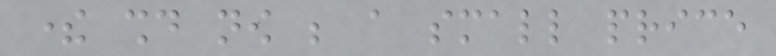there should now be a small price
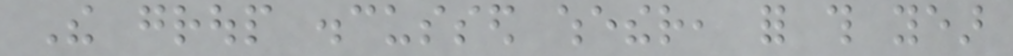The group discussed whether, for this year
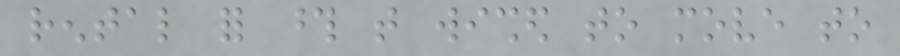rental for those that wished to move to
